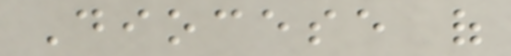Diocese of
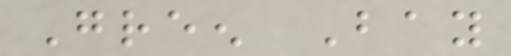Green Bay
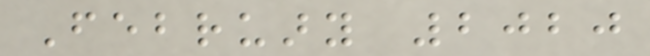February 2020
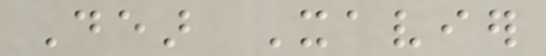Dear Xavier
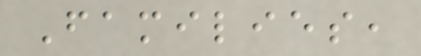Families,
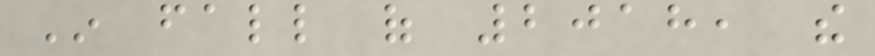In fall of 2018, the
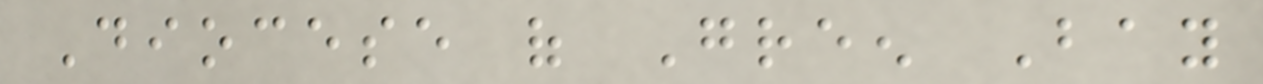Diocese of Green Bay
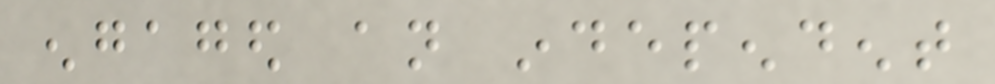engaged an independent
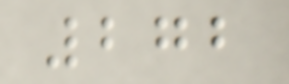272
